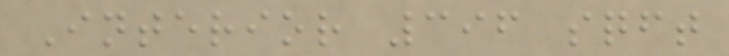Interior 396 sqft
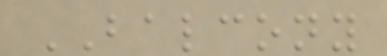BALCONY
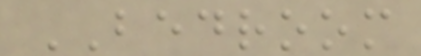BEDROOM
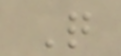Q
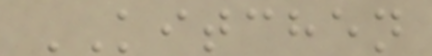KITCHEN
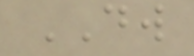DW
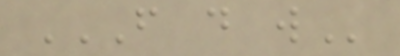F D W
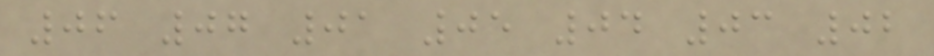06 07 01 05 04 03 02
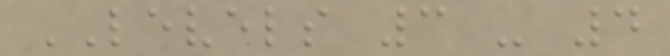LEVELS 3 - 4
